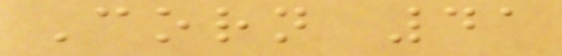Corn 41
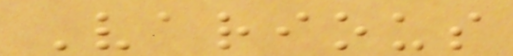Various
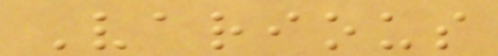Various
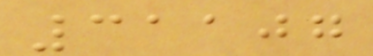31107
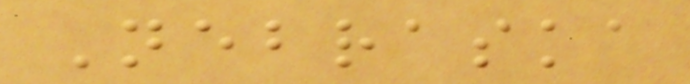Nebraska
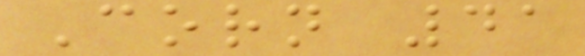Corn 41
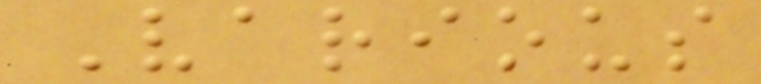Various
